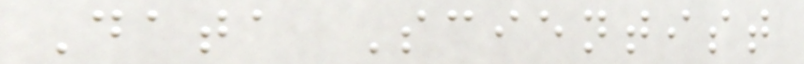Data Scientist
